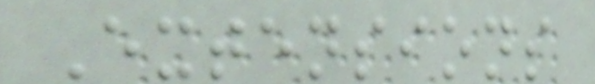Extensions
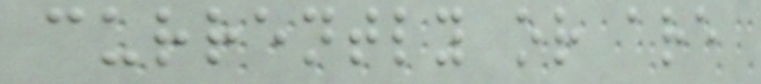currently or are
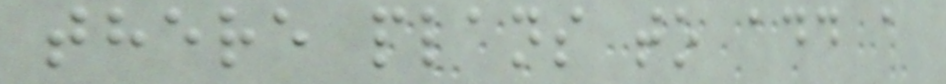there plans to add a
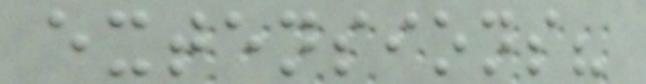extensions?
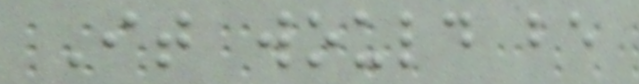It would be
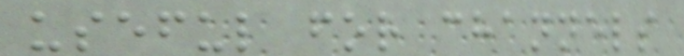useful for channels
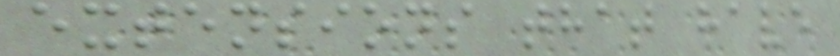extensions that have
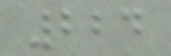224
